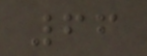66
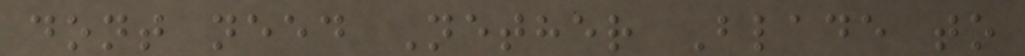dont need Nether Blade to
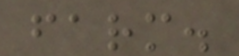farm.
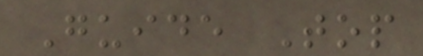Guide Top
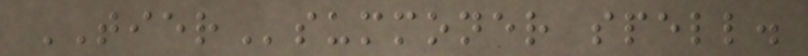TIERsummoner spell.
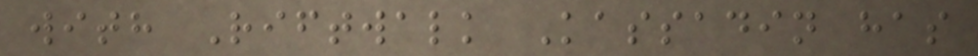with Riftwalk Kassadin has
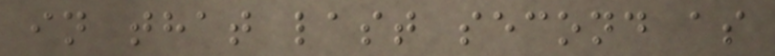in that last second as
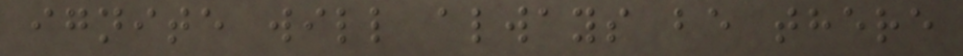ignite will always be there
